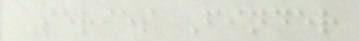Series Finder
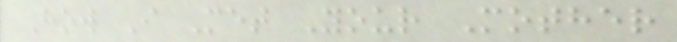How I Met Your Mother
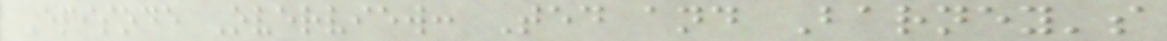Episode Overview: Ted and Barney's
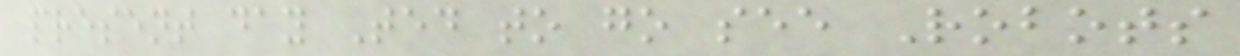present day Ted to go see Robots
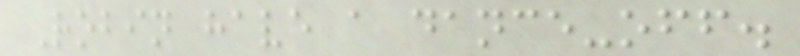Robin have a dance-off.
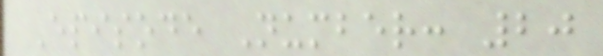Episode Number: 20
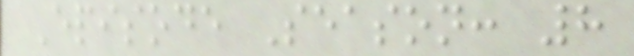Episode Season: 8
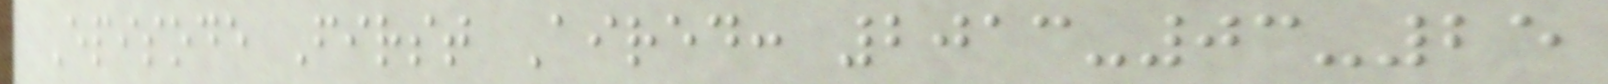Episode First Aired: 2013-03-25
